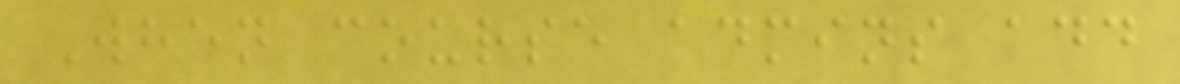When course admins add
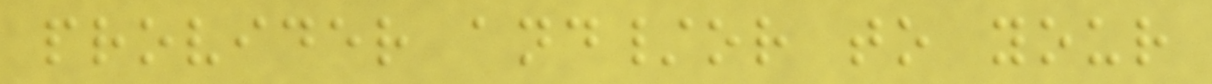provider and/or to your
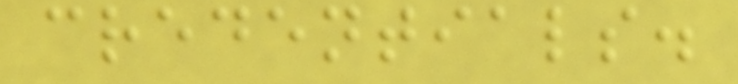credentials.
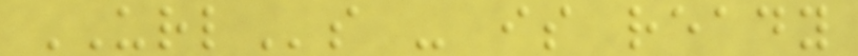URLs - is ready
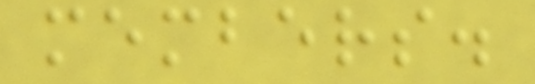members.
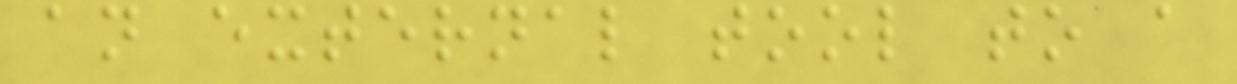an external tool to a
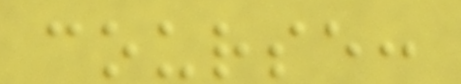course:
